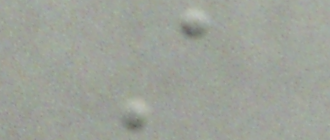A
